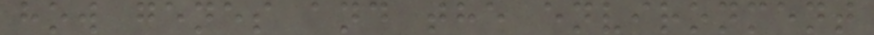how genes and the environment
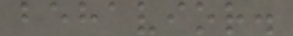behavior.
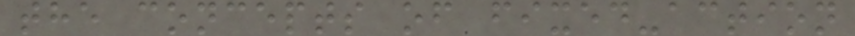the concepts of fixed-action
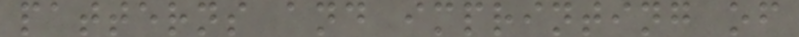patterns and imprinting of
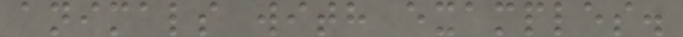animals with examples.
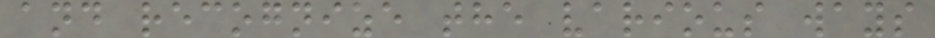and recognize the various ways
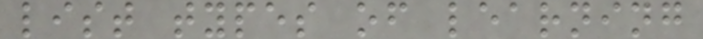list types of learning
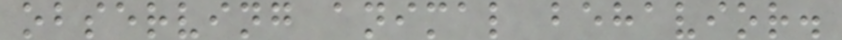observing animal behavior.
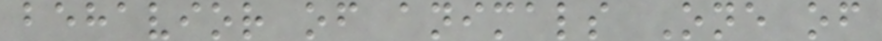behavior of animals One of
